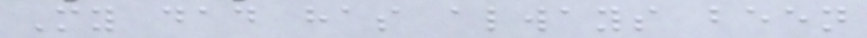My dad has always been
